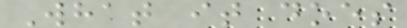What it does
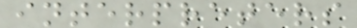interpreters
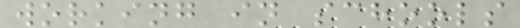working in schools
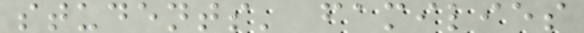students' families
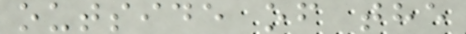outside of the
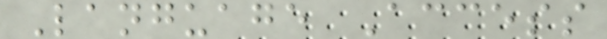Language Access
